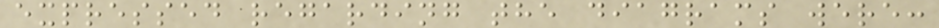expressed regarding the diagrams were:
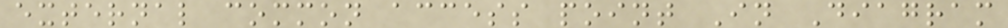external common access point In Diagram
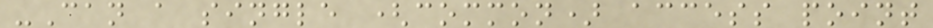-Can a single (common) access point
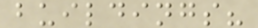buildings?
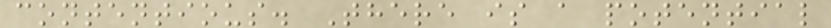contentious. There is a potential
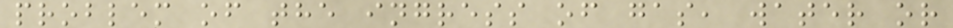problem of the ingress of gas, water or
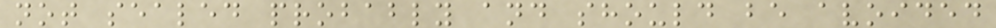not sealed probably and should be avoided
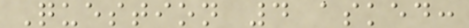Question 4 asked:
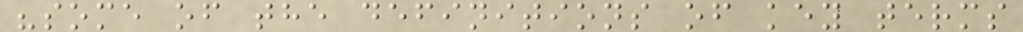"some of the definitions of key terms
